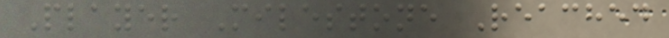Player Milestone Reached
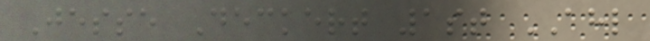Jesse Deckert 1st AHL
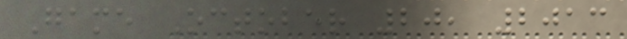Game October 20, 2013
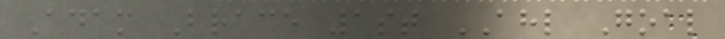Adam Brace 1st AHL Goal
